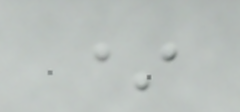*
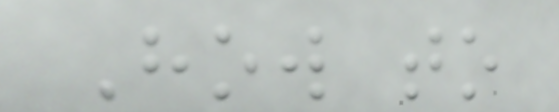How to
